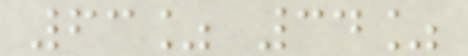63% 34%
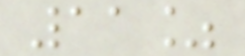11%
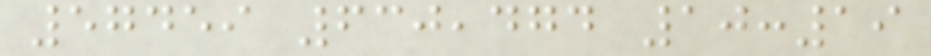57459 630,474 10:19
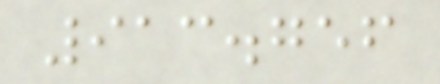913.756
